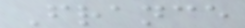France
